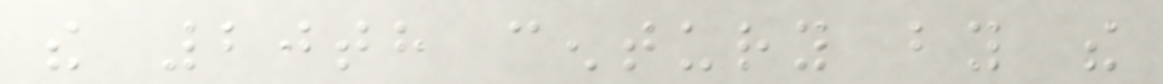the 20th century by the
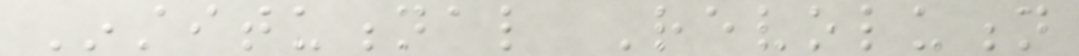Institutional Revolution
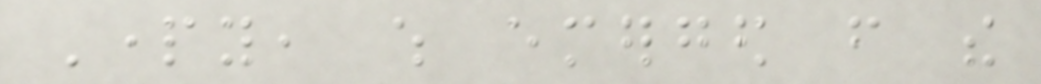Party, which emerged from the
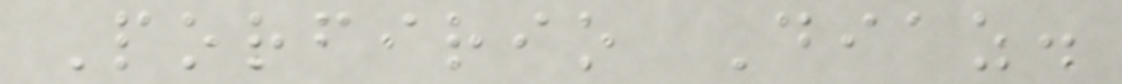Porfirio Diaz.
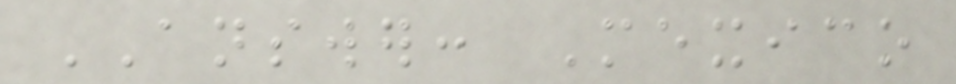ANSWER: Mexico
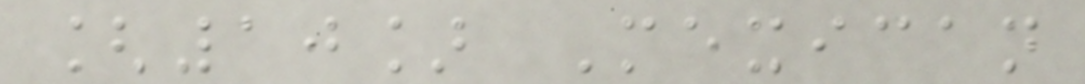[10] Mexican
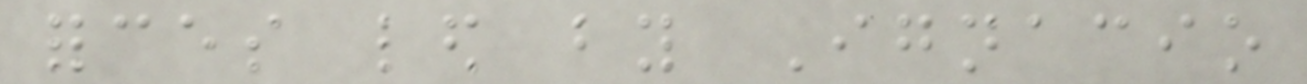forces led by Ignacio
